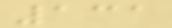131
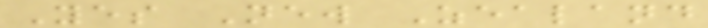Yes New Zealand
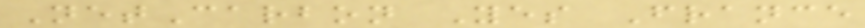NetCarbon Yes France
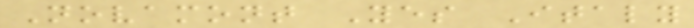Novamont Yes Italy
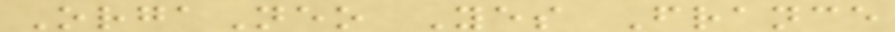OrgaNeo Yes France
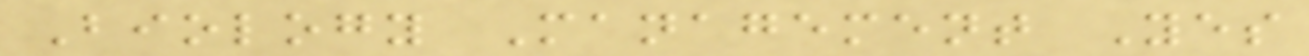Biology Management Yes
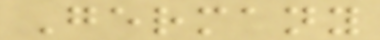Germany
